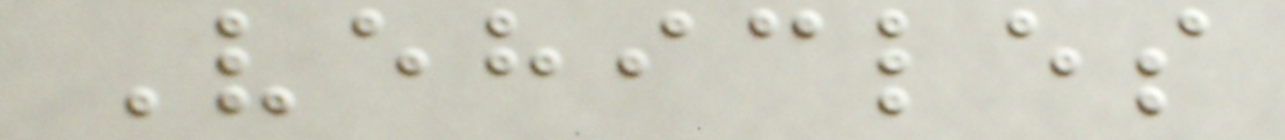Vehicles
